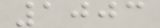1003
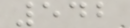542
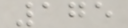175
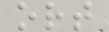ort
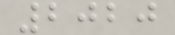2020
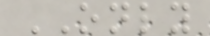ONLY
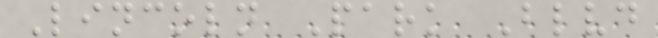Lincoln Park Blvd
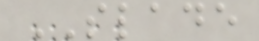SLADE
